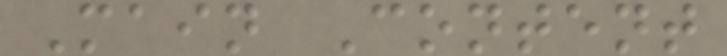Main Content
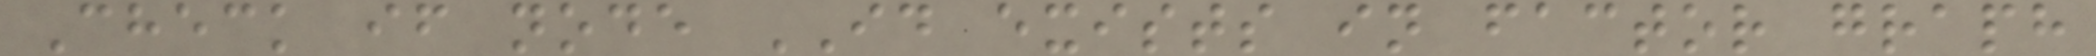Check if node ID exists in factor graph
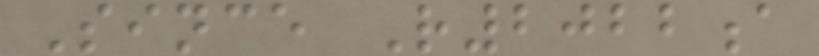Since R2022a
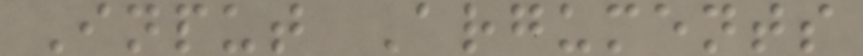Input Arguments
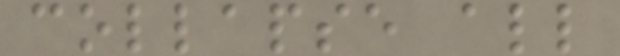collapse all
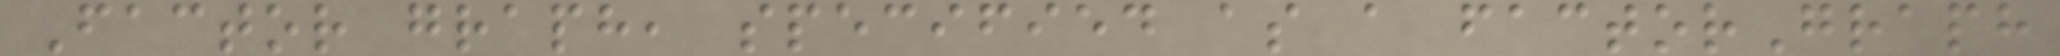Factor graph, specified as a factorGraph
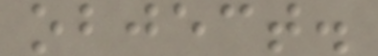object.
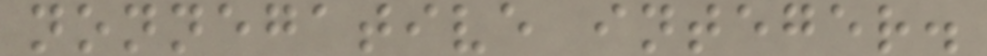nonnegative integer.
